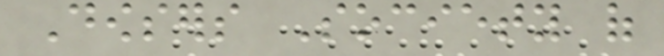Dowsers Society of
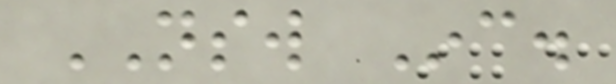NSW Inc.
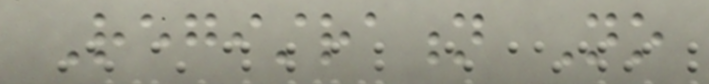Registration No
